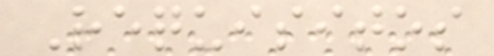Requisitos
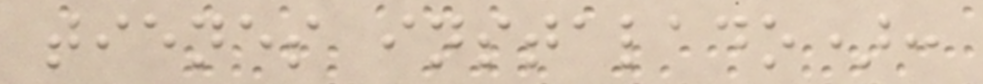tienes instalado):
